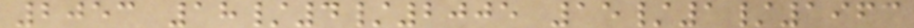2053 18/4/2005 15/1/1963
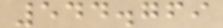544.769
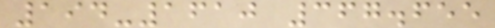194-1610 367.655
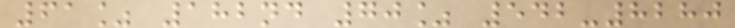61% 182nd 70% 542-8280
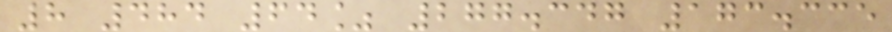8 484 64% 277.347 173.335
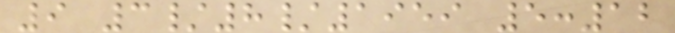9 3/8/1959 5:12
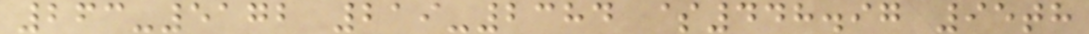263-5172 219-2384 $448.97 95th
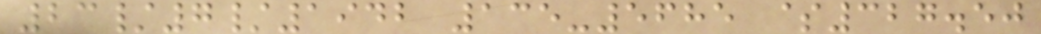23/7/1942 135-5685 $327.50
